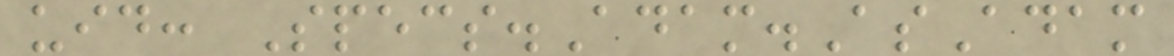uid: Specs.Adam.AsAdam
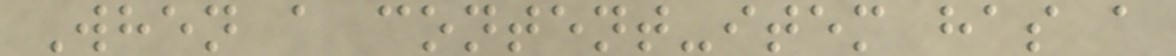When a content-item has a
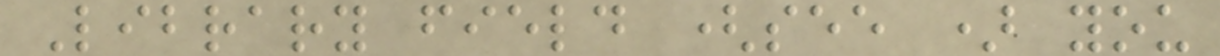Library field (see ) you
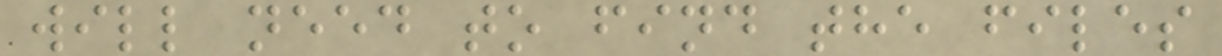will need to find the files
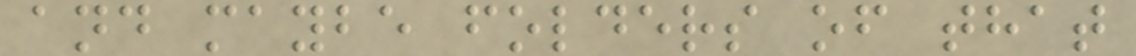and maybe folders of that
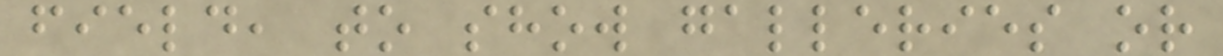field, to show galleries or
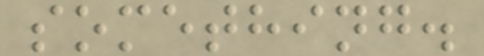something.
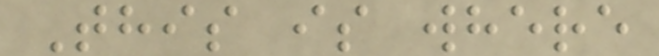This is where
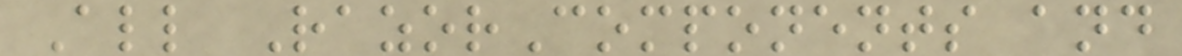All RazorComponents and
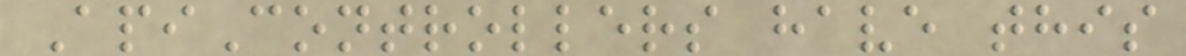ApiControllers have this
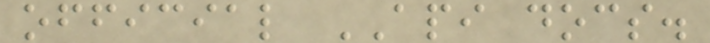official API docs.
